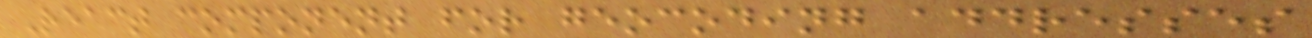React component for geocoding addresses
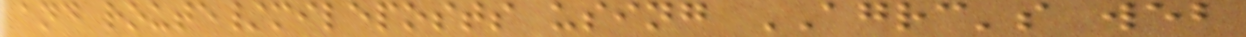and route/mileposts using AGRC's web
